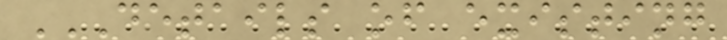DETAILS OF EXISTING
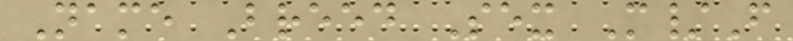Name Breed Sex M/F
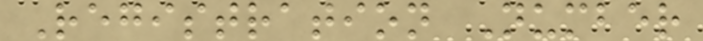Registration Number
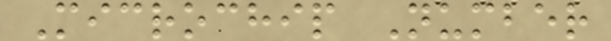Microchip Number
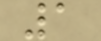1
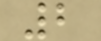2
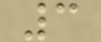3
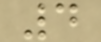4
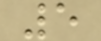5
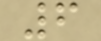6
